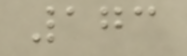173
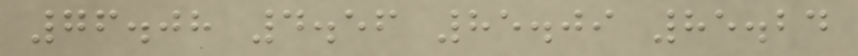76.08 4.56 85.09 85.24
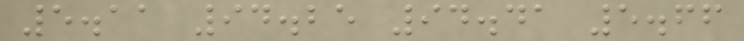5.11 94.25 94.41 5.66
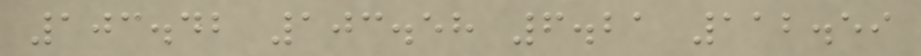103.42 103.58 6.21 112.59
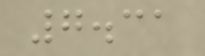7.31
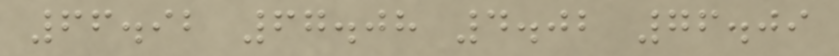66.92 67.08 4.02 76.09
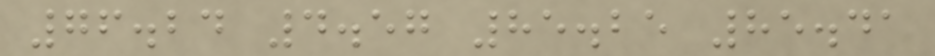76.24 4.57 85.25 85.41
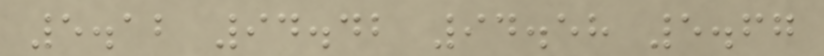5.12 94.42 94.58 5.67
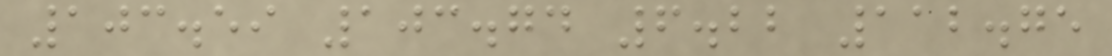103.59 103.74 6.22 112.75
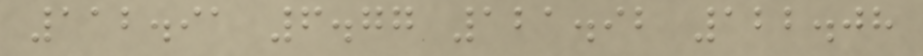112.91 6.77 121.92 122.08
